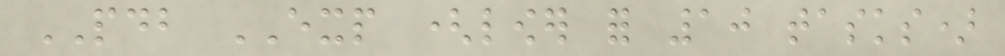PDB EXP (lower for 10 tasks)
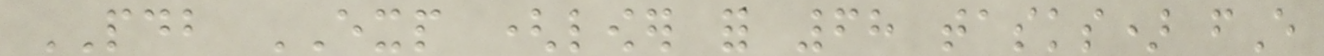PDB EXP (lower for 68 tasks) fE
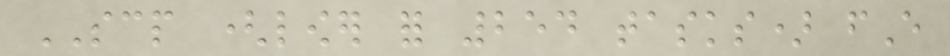SCP (lower for 254 tasks) fE
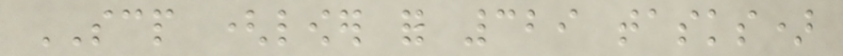SCP (lower for 329 tasks)
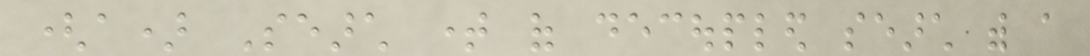(a) Search time of decoupled search with a
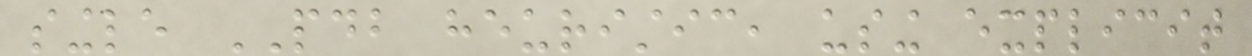single PDB heuristic, using explicit
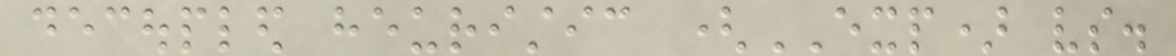decoupled heuristic (EXP) vs.
